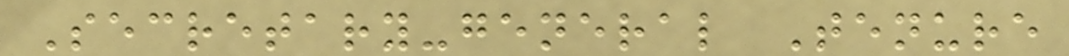Secretary-general Tenure
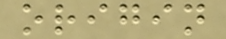origin
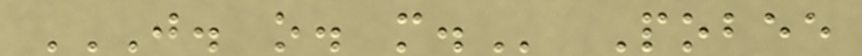J. O. M. Pobee
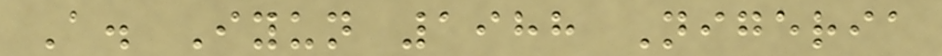A. Iyun 1988 Nigeria
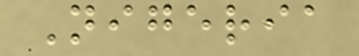Nigeria
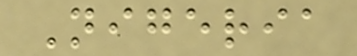Nigeria
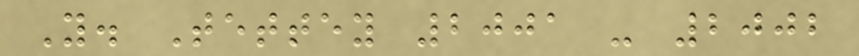Y. Tettey 2001 - 2002
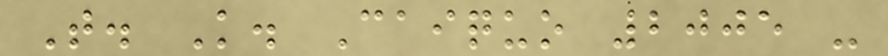T. K. Caiquo 2005 -
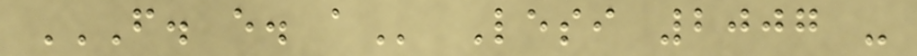F. E. A Lesi 2007 -
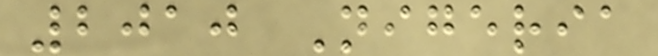2010 Nigeria
